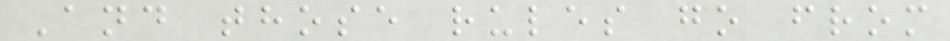And those rules go from
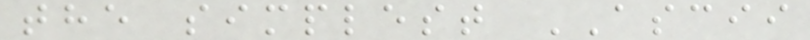the simplest ASCII
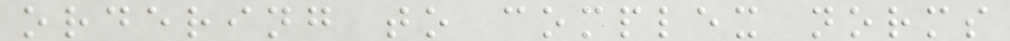ordering to complex norms
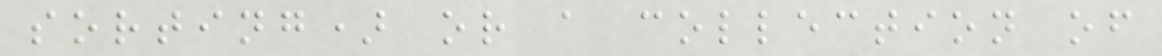sorting) or a collection of
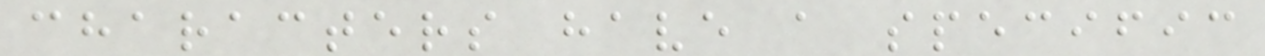characters have a specific
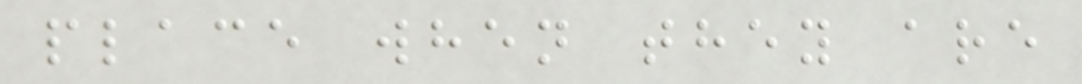place when they are
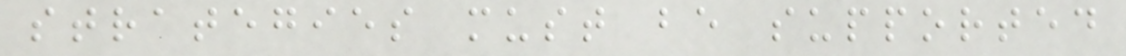strategies must be supported
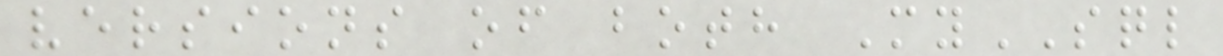versions of both MySQL
